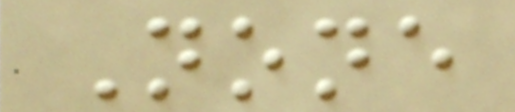None
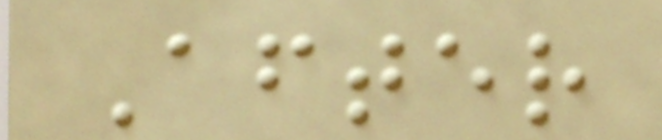After
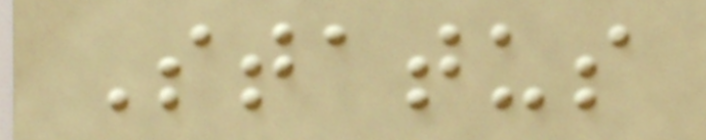Status
